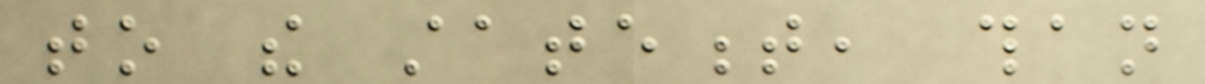to the statement, than
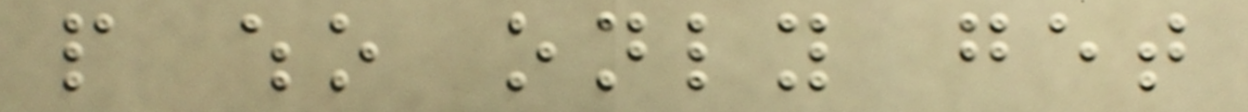people who only get
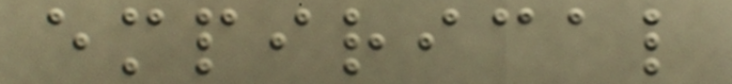empirical
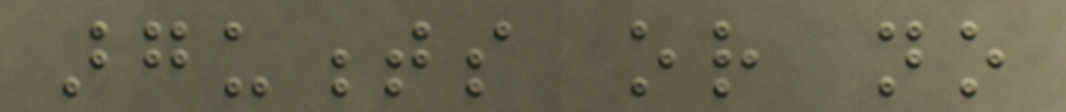arguments or no
